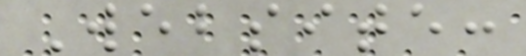Website:
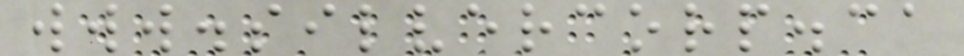www.silvercorp.ca
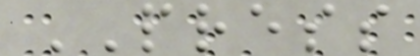PRESS
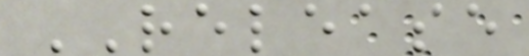RELEASE
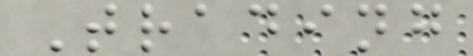Trading
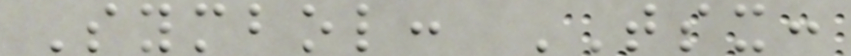Symbol: TSX:
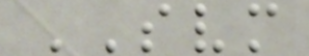SVM
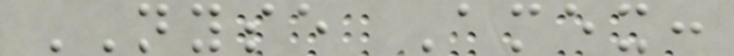NYSE Amex:
